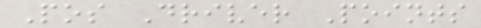Pos Driver Points
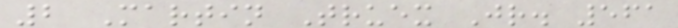2 Martin Truex Jr. 561
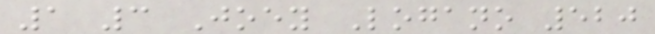1 3 Joey Logano 520
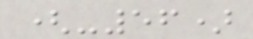(-56)
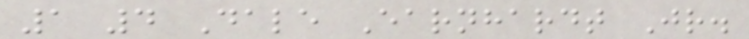1 4 Dale Earnhardt Jr.
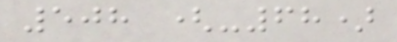508 (-68)
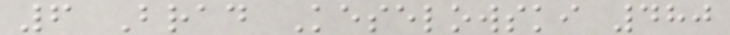6 Brad Keselowski 480
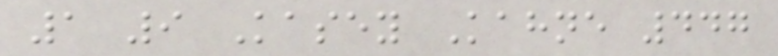1 9 Kasey Kahne 447
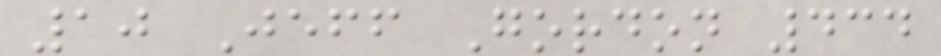10 Jeff Gordon 434
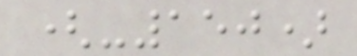(-150)
